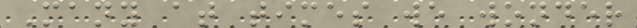Many at times we wonder
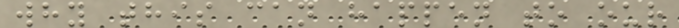why this can happen to our
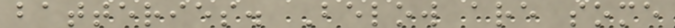batteries. Below are some
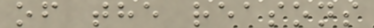of the reasons
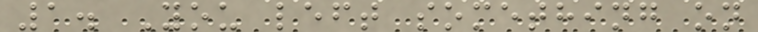1. You left something on
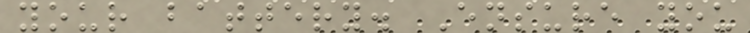your battery. Ensure you
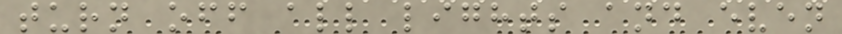turn off all lights and even
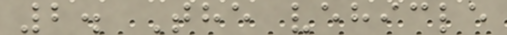2. The vehicle
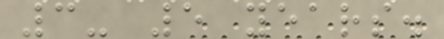3- 5 years.
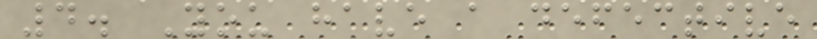4. You have a defective
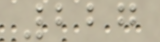227
